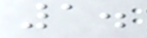1.
